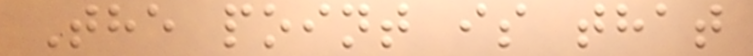The point is that
